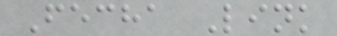Fecha Link
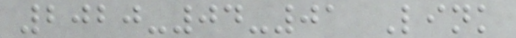2020-04-01 Link
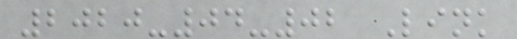2020-04-02 Link
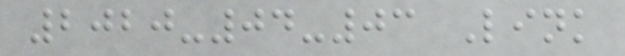2020-04-03 Link
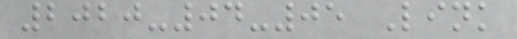2020-04-05 Link
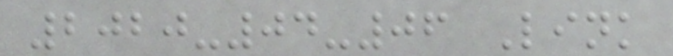2020-04-06 Link
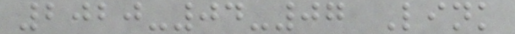2020-04-07 Link
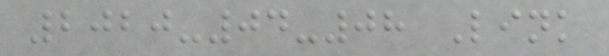2020-04-08 Link
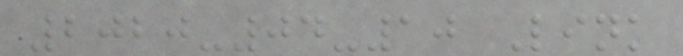2020-04-10 Link
